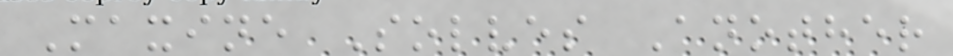Maxine Solves Another
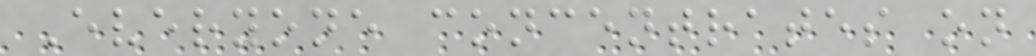Everyone concentrates on
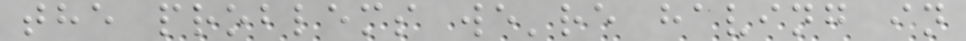the problems we're having in
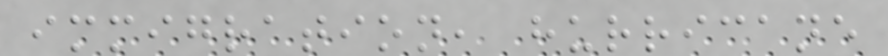immigration, hurricane
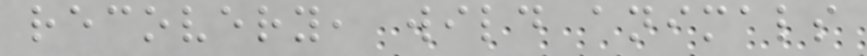recovery, wild animals
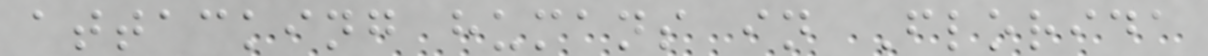attacking humans in Florida
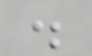.
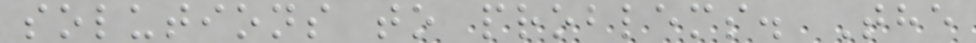solutions to problems. The
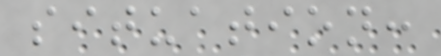situation:
